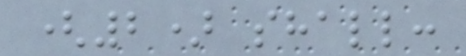(2) shall:
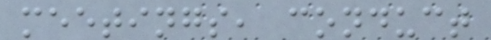meetings, conduct
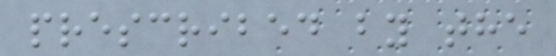prescribed by the
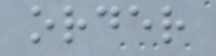order
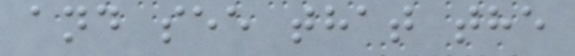and see that the
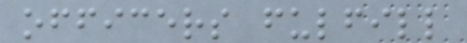officers fulfill
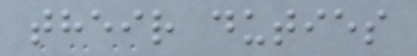their duties
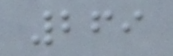269
